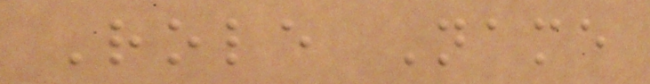Role Name
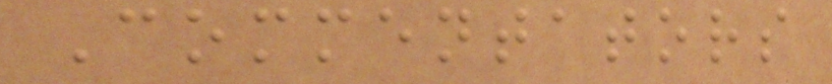Commentators
